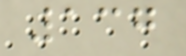137
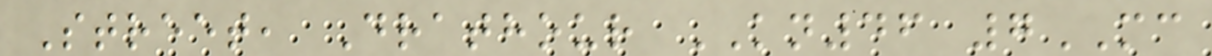Street, Drathour KN46 7MC
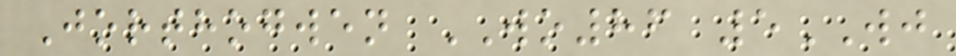Jorthogwen WO86 5WJ
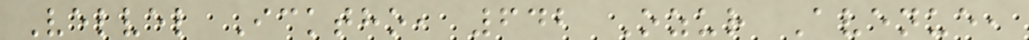Velvel Icktho, 642 Ozur Avenue,
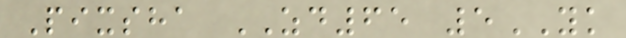Pixsha ZD65 5YK
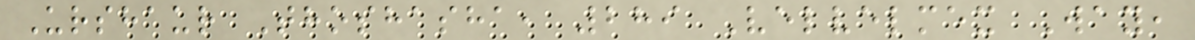Urshaur Thoshasha, 289 Velvelmex Way,
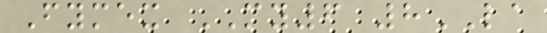Fymex MY6 8LA
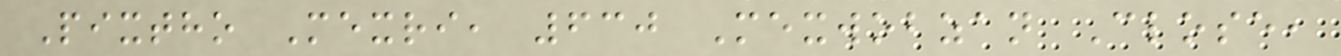Pixtho Mexri, 630 Mexwobzan Close,
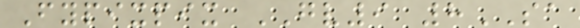Fypixpix GV9 8SA
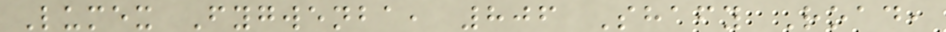Lumex Fygwenba, 806 Shafy Road,
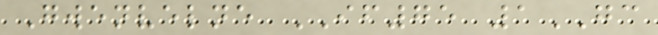Gwenvelne IF75 1GC
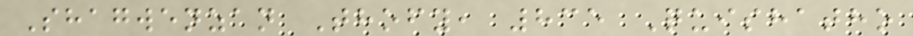Shagwenzan Thofy, 835 Quishatho
